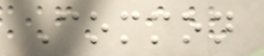Common
